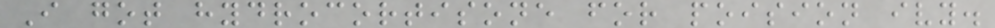I got hydrocortisone for poision ivy.
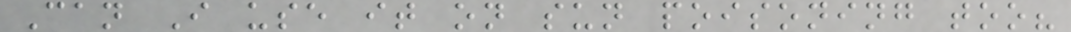Can I use it on sun poisoning too?
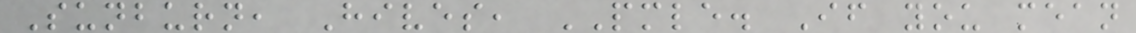Sunburn, Hives, PMLE. If you mean
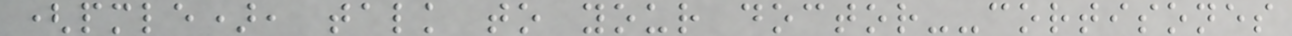(pmle), talk to your doctor--cortisones
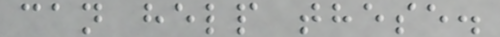can help these.
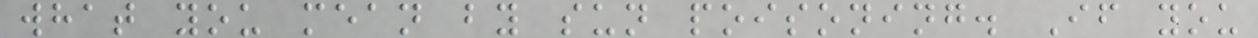what you mean by sun poisoning. If you
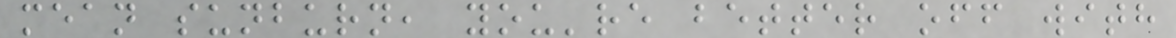mean sunburn, you're better off with
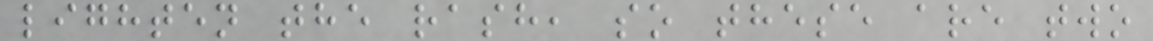lighten the rash, so these are two
